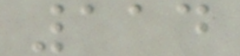114
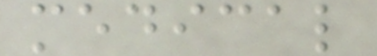medical
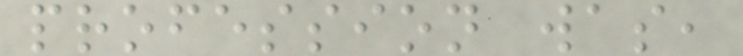profession was,
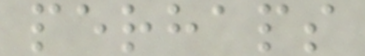perhaps
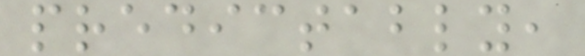predictably,
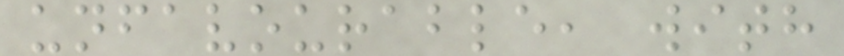unfavourable, with
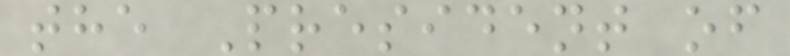the President of
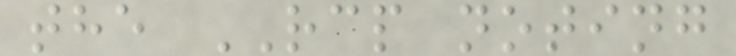the RCP noting
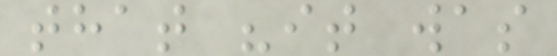that "it was
